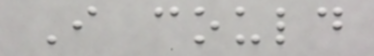I could
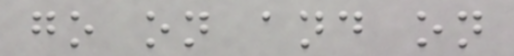go on and on
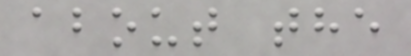about the
